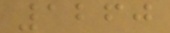1260
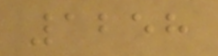1258
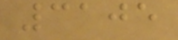3105
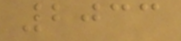2033
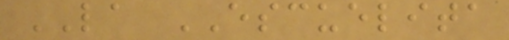LA ESCUELITA
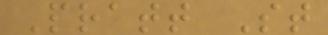Pratt St
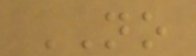NO
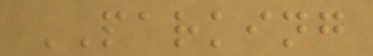PARKING
